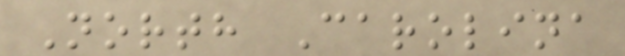North Carolina
